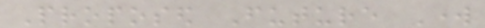Proposed Future Work
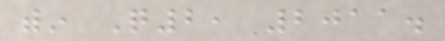within Q2, 2011.
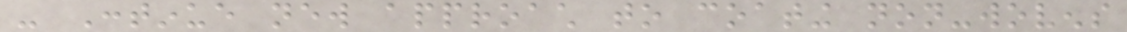- Continue new approach to coating non-wovens
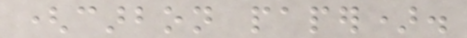(carbon paper).
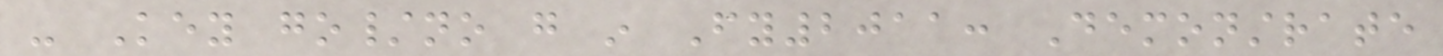- Key go/no go in Fy2011: Demonstrate
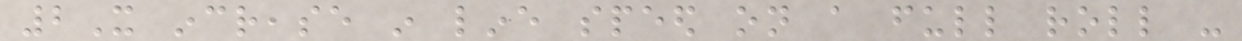2X increase in line speed on a full roll -
